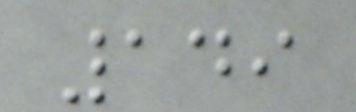149
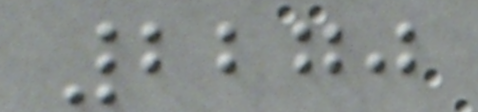2270
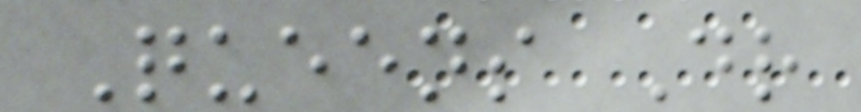Queens Dr
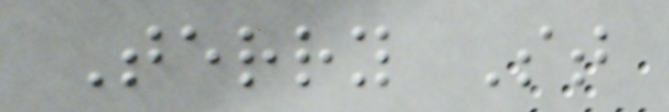Terry St
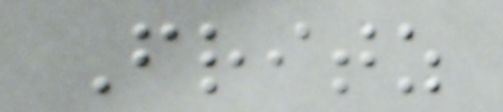Fritz
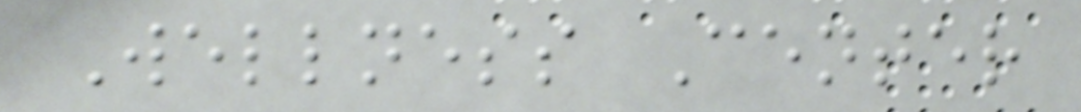Wellness Center
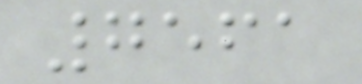7561
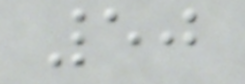50
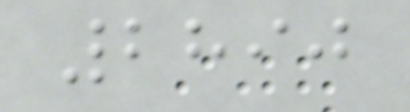2890
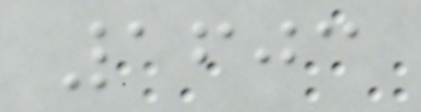1603
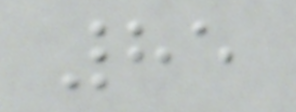85
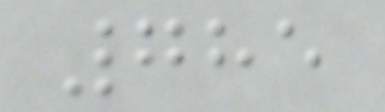785
